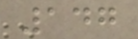147
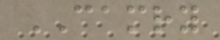CAMRY
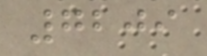7209
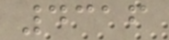4316
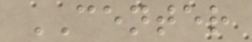CENTER
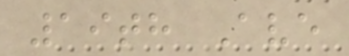19th Ave
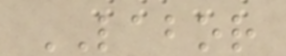LABOR
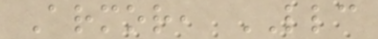Armor, LLC
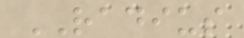RADIUS
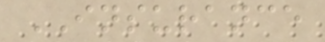INSURANCE
